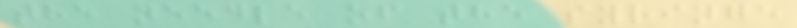the needle of the syringe
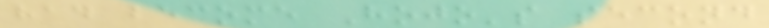had become Hojo's second
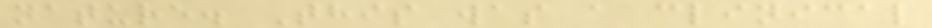nature. This was a clinical
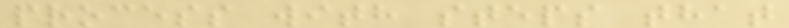process with steps that
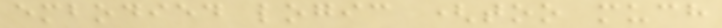embodied logic (too much
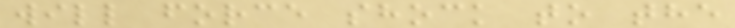will force shock to the
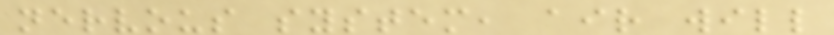nervous system, air will
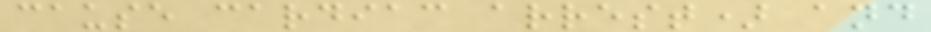cause cardiac arrest) and
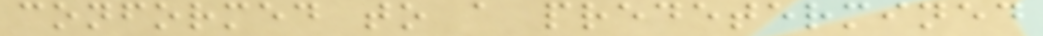conformed to a predetermined
